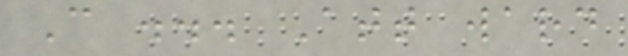C ... Att ward
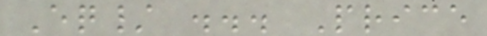Eq/ ... Price
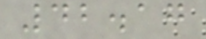42.17
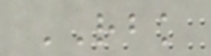RBK
